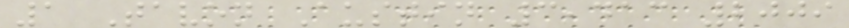1 Tavon Austin 3,413 2009
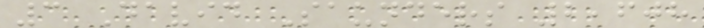3 David Saunders 2,608
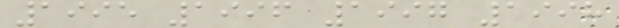1995 1996 1997 1998
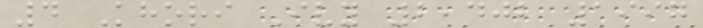4 Khori Ivy 2,402 1997
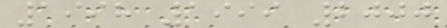1998 1999 2000
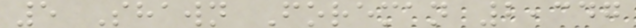5 Shawn Foreman 2,347
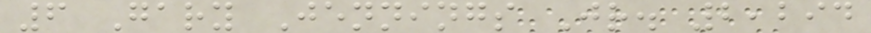6 Gary Jennings Jr. 2,294
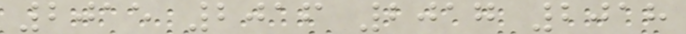2015 2016 2017 2018
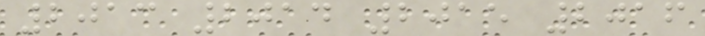2013 2014 2015 2016
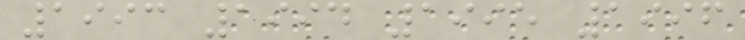1993 1994 1995 1996
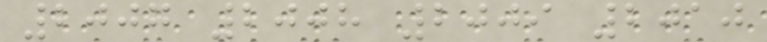2007 2008 2009 2010
